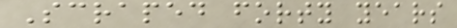Scraped forty years
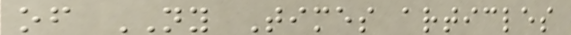of NY Times articles
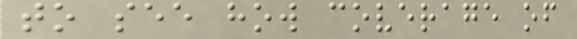to see how coverage of
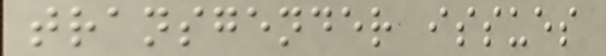transgender issues
